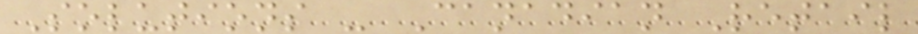Solutions - Canadian Retail
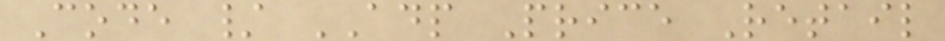Code / ADP Price Retail
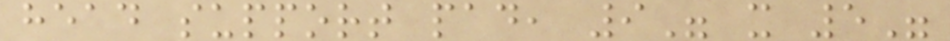head support pad, 9" x 5"
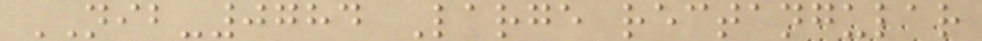NIB-0784 Large rectangular
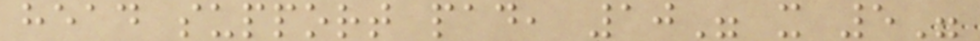head support pad, 10" x 5"
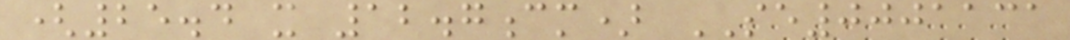(25.4 x 12.7cm) SE0001131
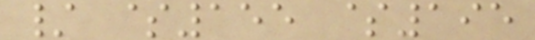/ $155 $195
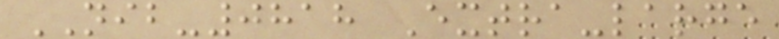NIB-0818 Extra-large
